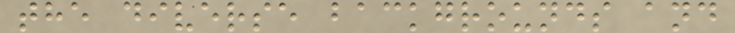the diverse backgrounds and
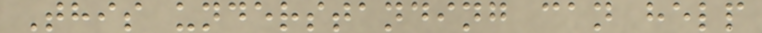This understanding can help
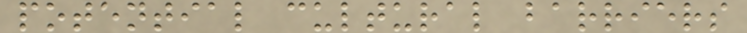potential cultural barriers
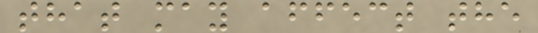that may affect the
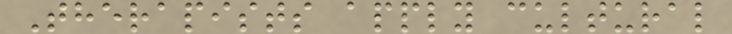Therapists apply cultural
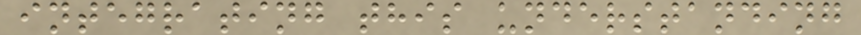integrating this understanding
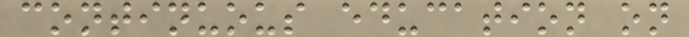continuous education on
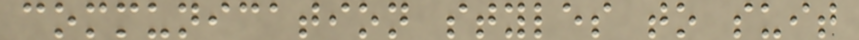communication styles to suit
